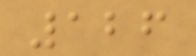126
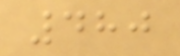480
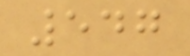547
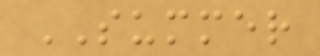SUMMER
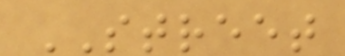STREET
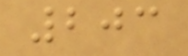203
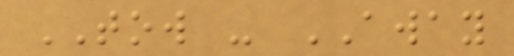TOW - AWAY
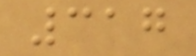317
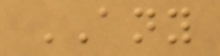ANY
